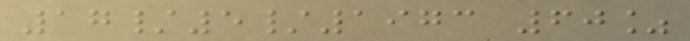17/5/1973 60%
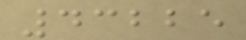43225
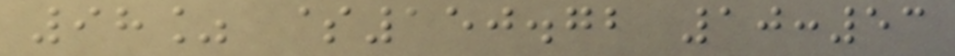98% $150.72 10:53
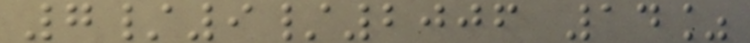7/9/2006 14%
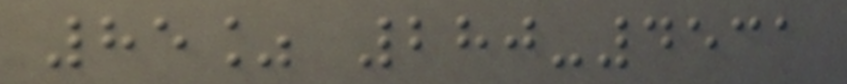85% 280-4531
